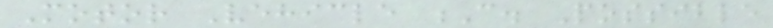Motor Vehicle C. Possible
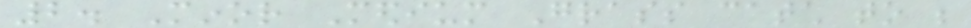2. Minor Medium Grass catch to be
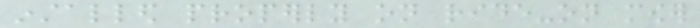installed properly on ride-on mower
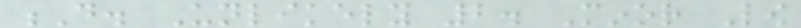D. Unlikely 2. Minor Low
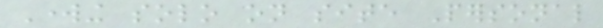Working solo on site Personal
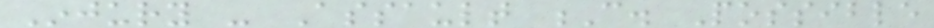Injury - Assault C. Possible
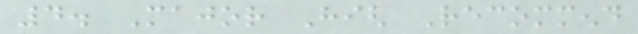4. Major High Recommend
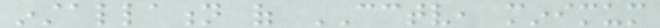installation of CCTV, minimum
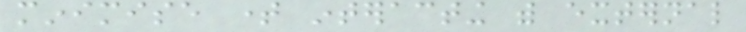minimise time interacting with external
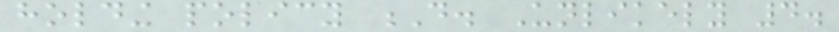holding policy D. Unlikely 4.
